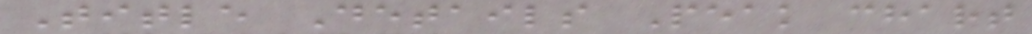Title Details Peak chart
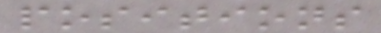positions
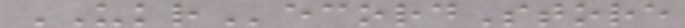UKRecordStore
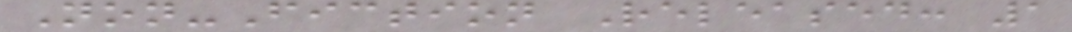Non-Fiction Released: 1
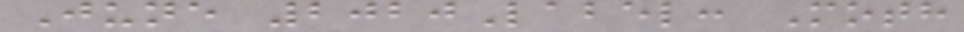June 2020Label: Moth
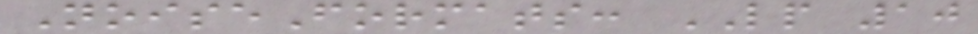NoiseFormats: LP 10
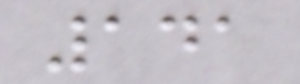141
